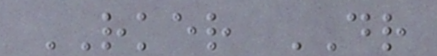RKER DR
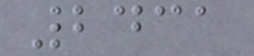2431
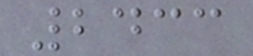2433
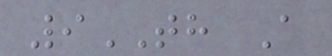9TH A
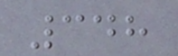348
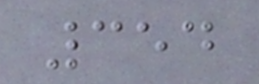354
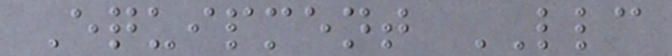Equipment LLC
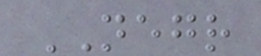NEGR
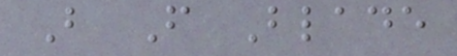B F Blade
